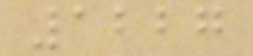1227
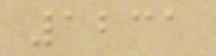1231
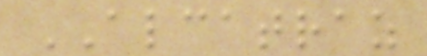ALCATRAZ
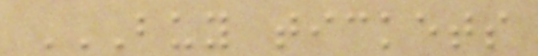BUY TICKETS
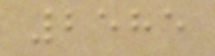2585
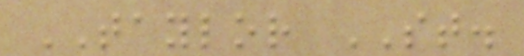TAYLOR ST.
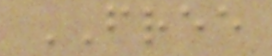FREE
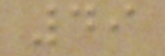49
